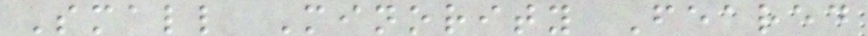Small Minority Feared
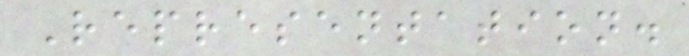Representation.
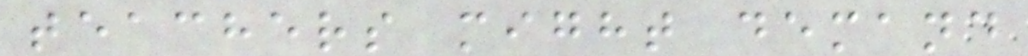teachers might demand
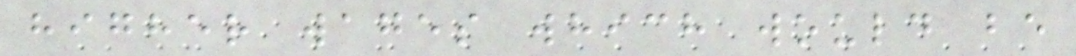higher wages which would be
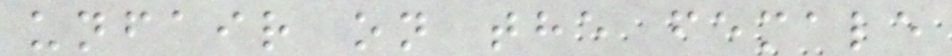unfair on the female
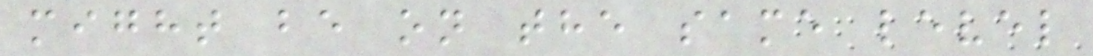might be on the same level
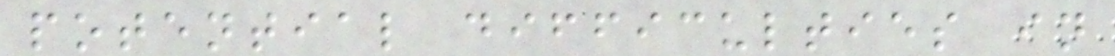potential difficulties in
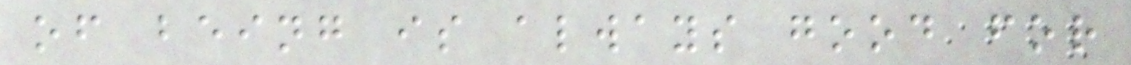of being is always good for
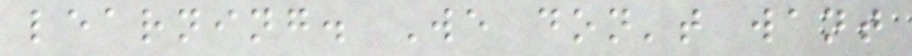learning. We don't want
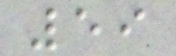59
